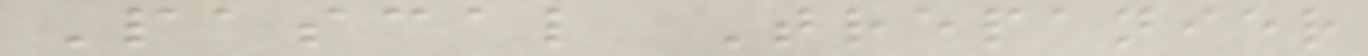Pascal Trepanier
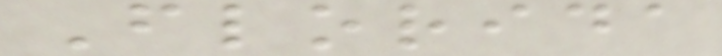Florida
